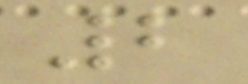2
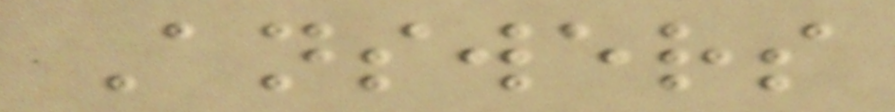Answers
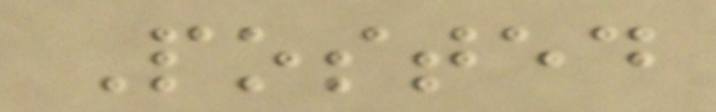Posted
